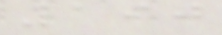190
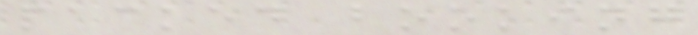packed booking
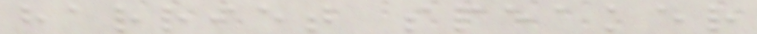harriet speaker
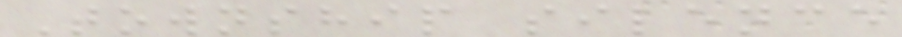Township silence
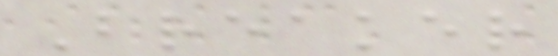Breaker
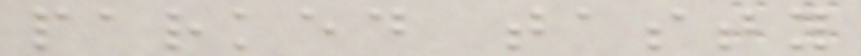parked tasty
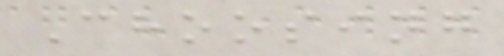Choosing
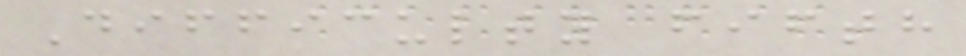Difficulty fifth
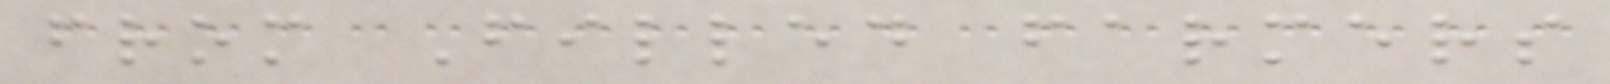from Filled farmers
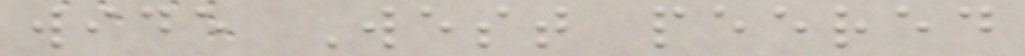wide West peered
